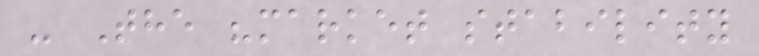- The "market stability
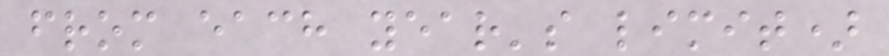from each year's limit)
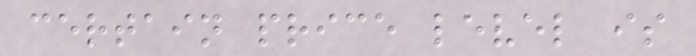certain price level is
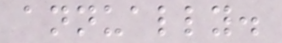annually.
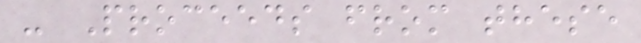- Proceeds from these
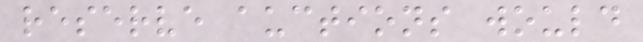reserve auctions would
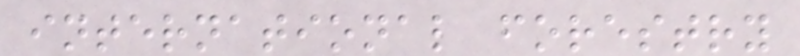international forestry
